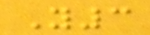Y3
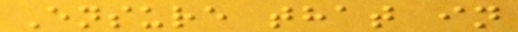Ensure that in
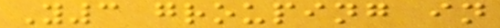Y3 grouping in
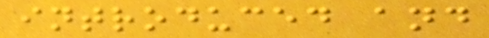introduced and
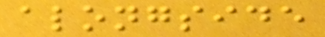alongside
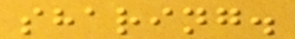sharing.
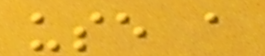use a
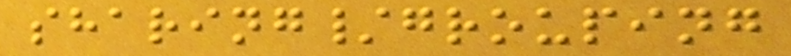sharing/grouping
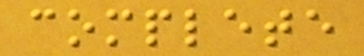complete
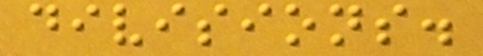divisions.
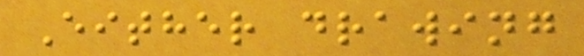Either drawing
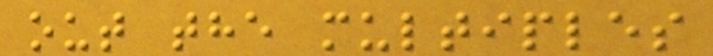out the multiples
